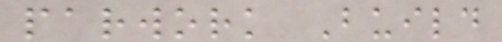parwork Build
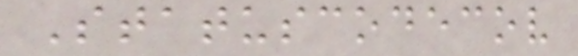Statuscodecov
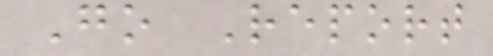Go Report
